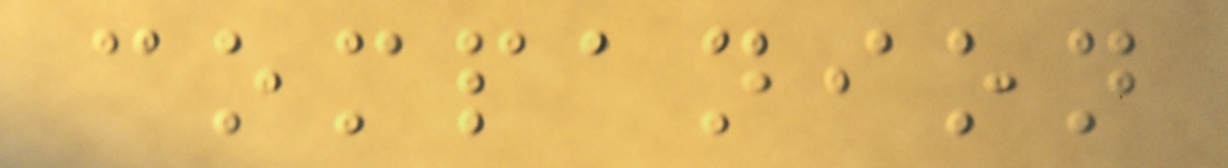companion
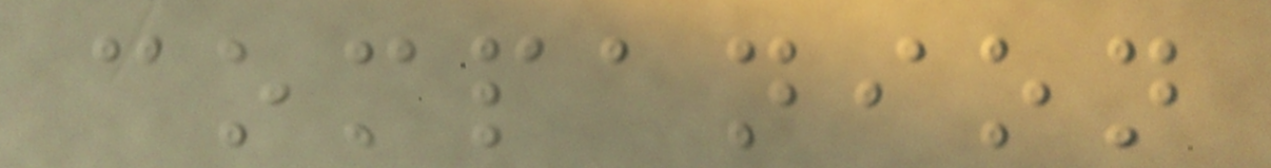companion
